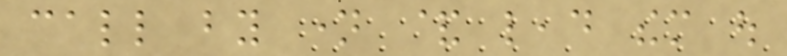call by name & lead them out
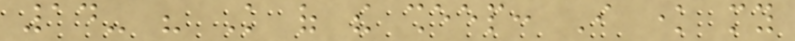14- his Knowledge of the sheep: I know my
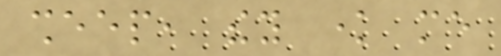sheep, they know me
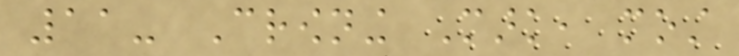11- Crowning Mark, most
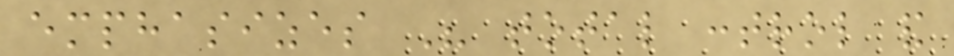emphasizes His total control and
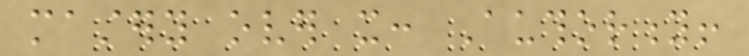mastery over it: Authority!
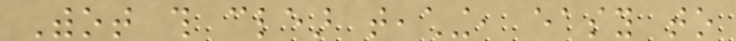Withot this clear teaching, easy to
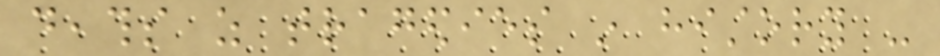deaths as tragedies in history -
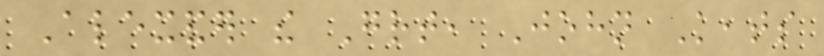Alexander the Great, John Keats
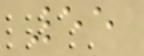55
